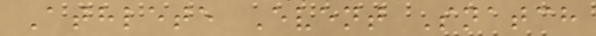Athlete Event Snatch
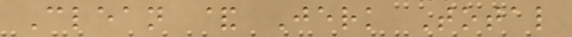Clean & Jerk Total
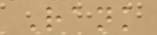Rank
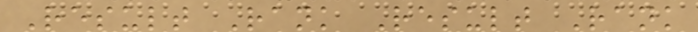Result Rank Result Rank
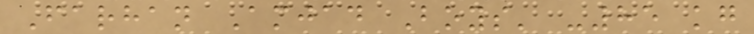Farhan Amjad Boys' -85 kg
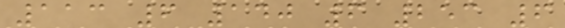113 6 140 6 253 6
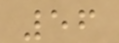56
